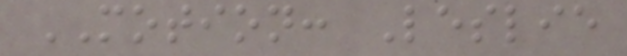MOTION: Leslie
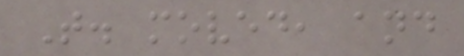T. moved, and
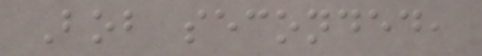Bob seconded,
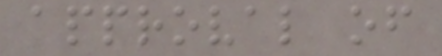approval of
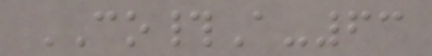CO#A-63
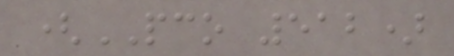(PCO 512)
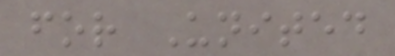for United
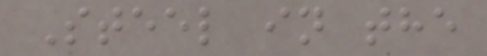Steel in the
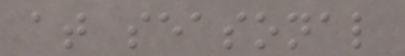at seasonal
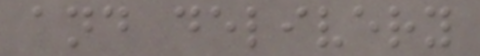and delivery
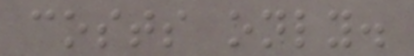costs only.
